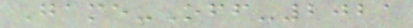Game-Off-2021
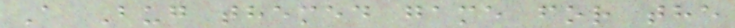A Bug themed game for the
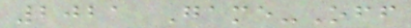2021 Game-Off
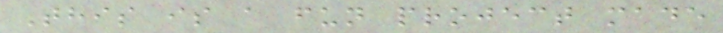This is a fun project made
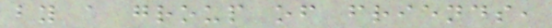by a group of friends,
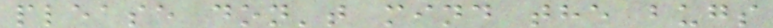please don't mind the bugs
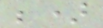;)
